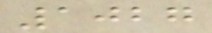1027
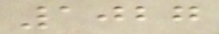1027
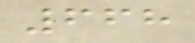668
